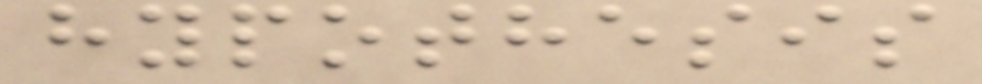hypothesis
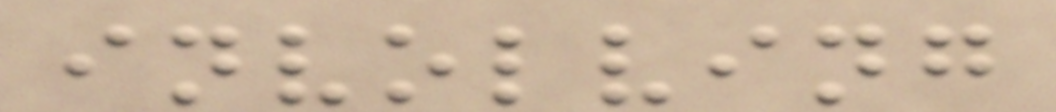involving
